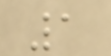1
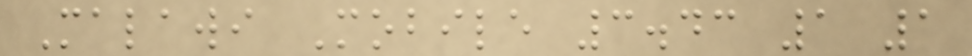Malawi Mobile 3.43 1 1
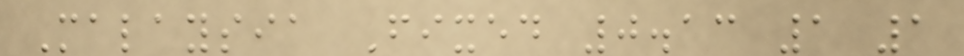Malaysia Fixed 0.13 1 1
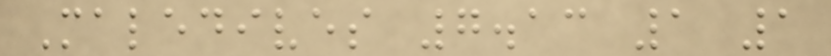Maledives 7.13 1 1
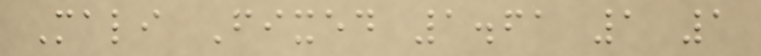Mali Fixed 1.61 1 1
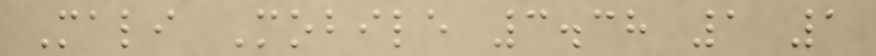Mali Mobile 3.38 1 1
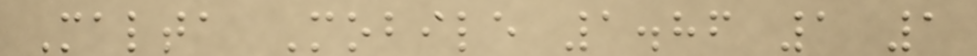Malta Mobile 1.86 1 1
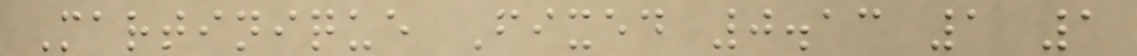Martinique Fixed 0.13 1 1
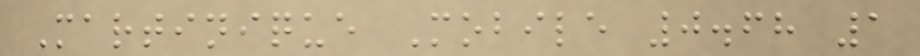Martinique Mobile 0.68 1
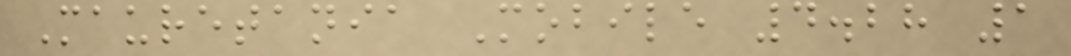Mauretania Mobile 4.28 1
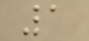1
